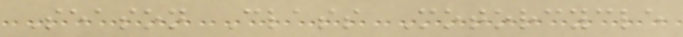Season Class Motorcycle
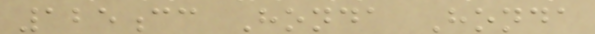125cc Honda Honda
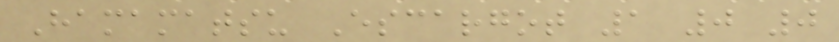Hamamatsu Escargot 1 0 0
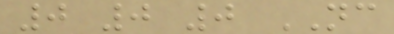0 0 0 NC
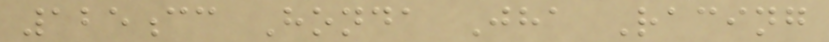125cc Honda Jha Racing
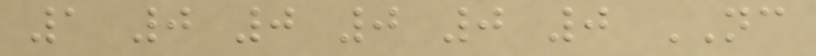1 0 0 0 0 0 NC
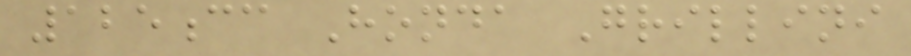125cc Honda Grillini
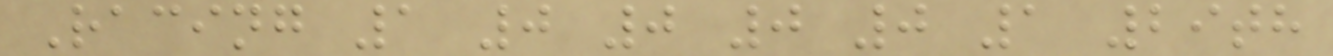Racing 1 0 0 0 0 1 29th
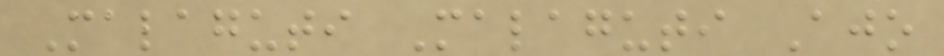Malaguti Malaguti Ajo
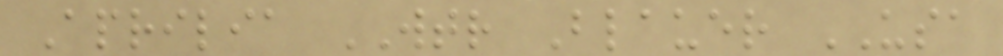Aprilia WTR Blauer USA
